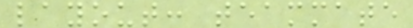layout: teammate
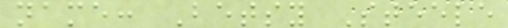name: Betsy Steele
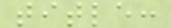title:
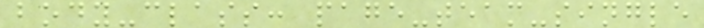body-class: page-team-single
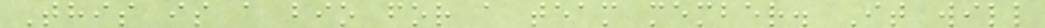This is a bio for a team member. It will
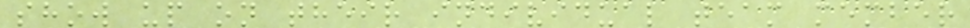show up on their individual team member
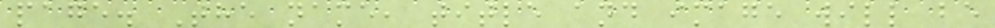page. The name, title and image will be
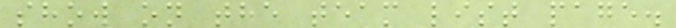show on the team list page.
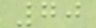70
